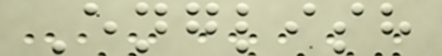English
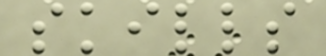skills
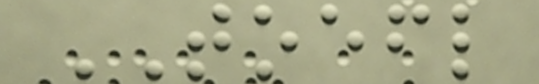TOEFL
